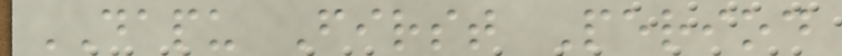DAPU First Period
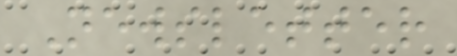Newsletter
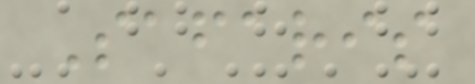Safaris
